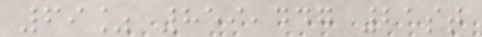69% 859,447 21st
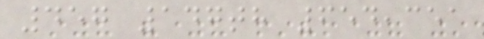457 147th 654,351
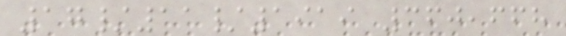17/11/1919 360,668
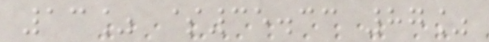13% $35.33 87%
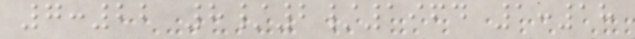7:22 8/2/1964 1:18
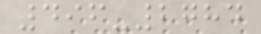496-2784
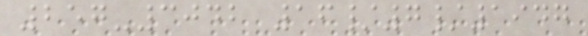257-3042 16/7/1947
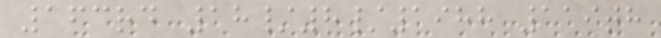163rd 18/8/1988 119th
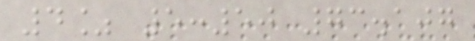4% 5:50 73.107
